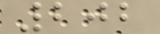202
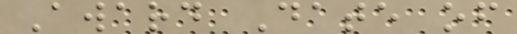Award Date of
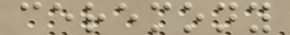ceremony
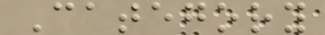Category
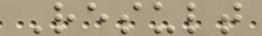Result
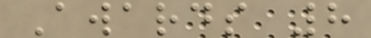Awards 8
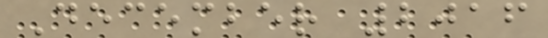December 2016
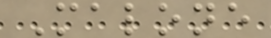Malone
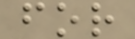for
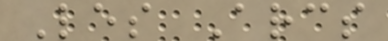Les Arcs
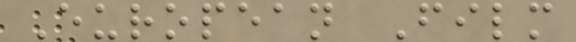European Film
